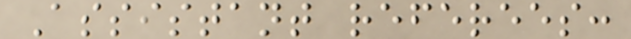Assistant referees:
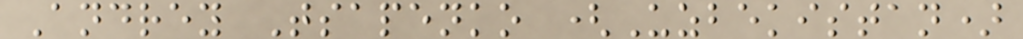Andrey Tsapenko (Uzbekistan)
